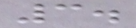3.
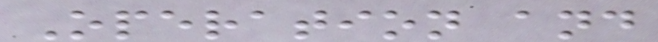Operation and
